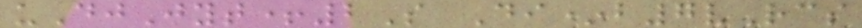uDjJyt+2S Di*b7vRcs
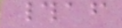#af
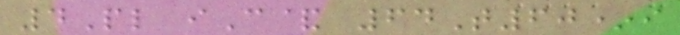4Pl iC& 64T60*i
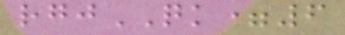rgjQK=6
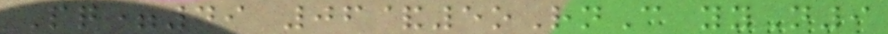Pq=49 06&5oRnC yyN9
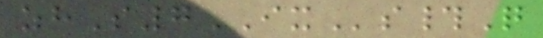zhS7IXs#Q
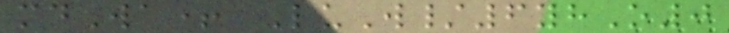mdWa+ LuW/6yhO0
